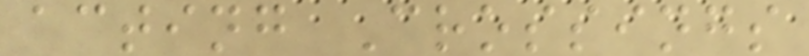acting Crossings
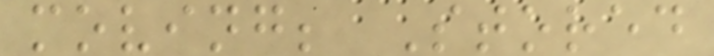moving; Stored
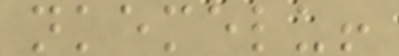nkemelu!
